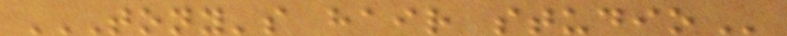TONY'S HAIR STUDIO
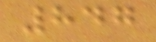847
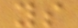ys
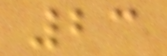23
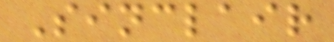Sinclair
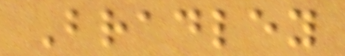Bradley
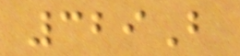329B
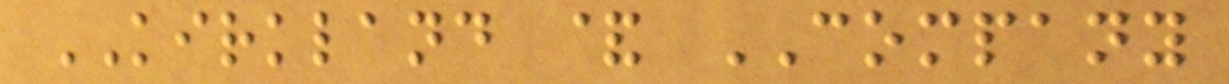KIRKLAND & COMPANY
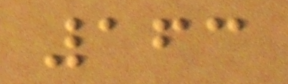163
